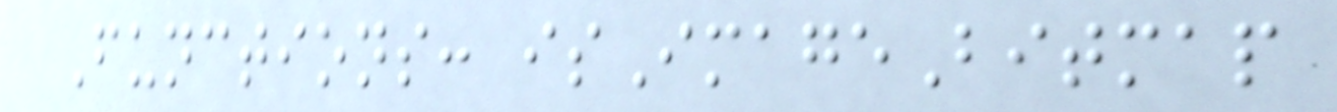Functions: isImageBitmap
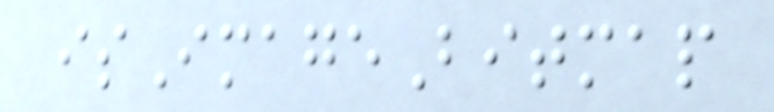isImageBitmap
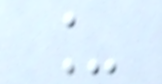_
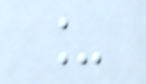_
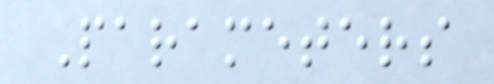Parameters
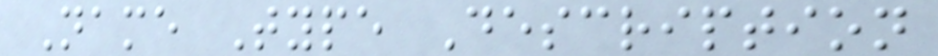Name Type Description
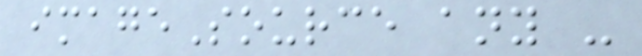imageSource any -
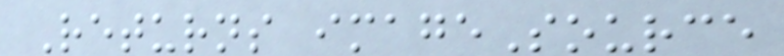Returns imageSource
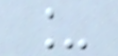_
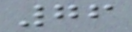76
